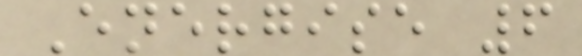Energise 6
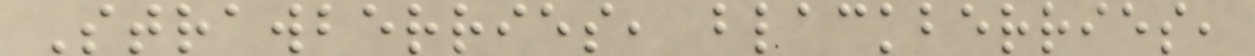Strawberries, blackberries,
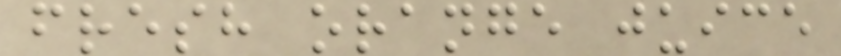fresh orange juice
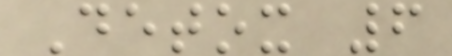Detox 6
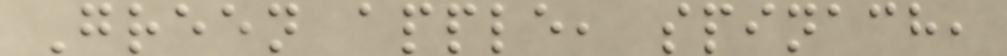Green apple, spinach,
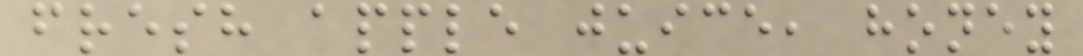fresh apple juice, honey
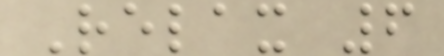Relax 6
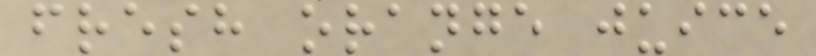fresh orange juice
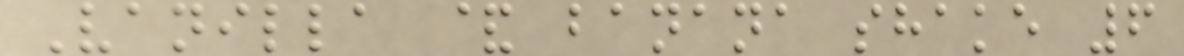Vanilla & banana shake 6
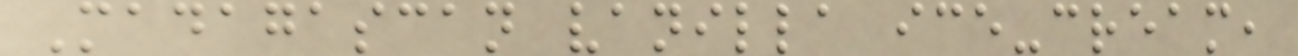Madagascan vanilla ice-cream,
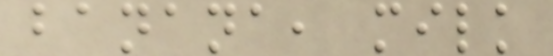banana, milk
